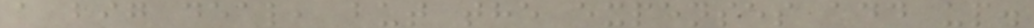a big deal, but the expenses add up.
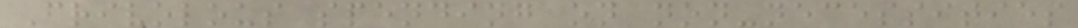Frivolous spending on non-necessities
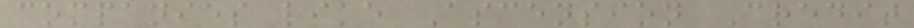companies like Ascension Credit
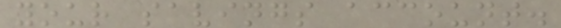your savings account.
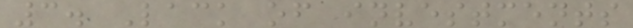3. Lack of investments
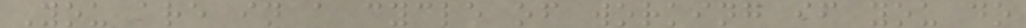You are in a cycle of working if you do
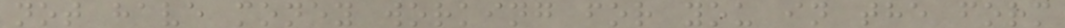not have money working for you in the form
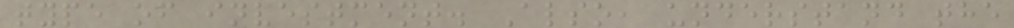type of investment. Also, understand the
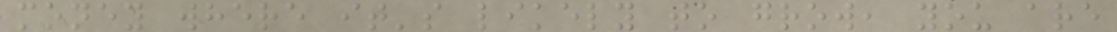money where it's likely to grow, you are
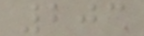203
